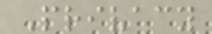Privacy
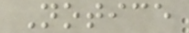Notice
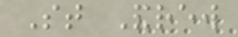St Andrew
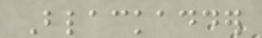Blackadder
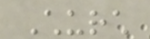Church
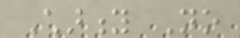Charity No
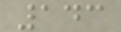143
